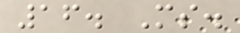16. Ms.
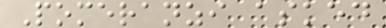Pomeranzi asked
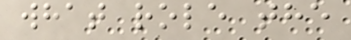what role the
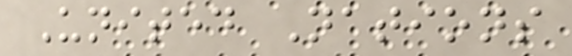United Nations
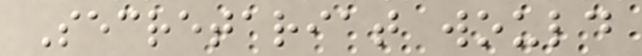Secretariat would
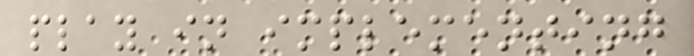play in implementing
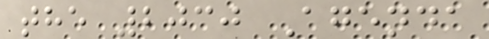the 2030 Agenda
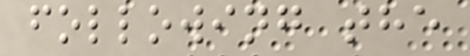following the
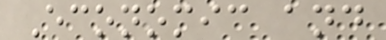Economic and
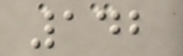142
